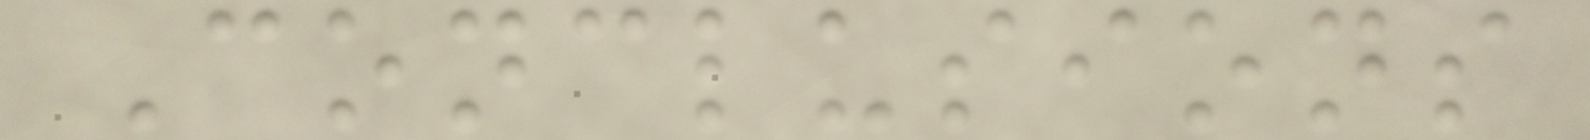Conclusions
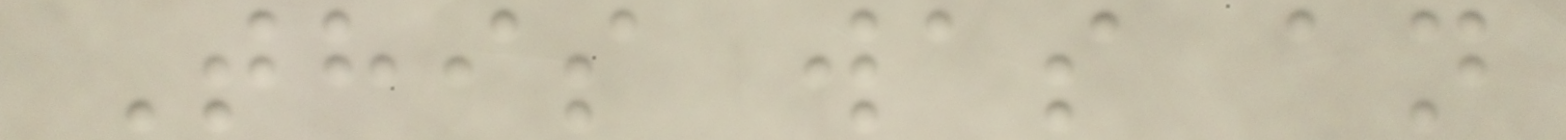This was an
